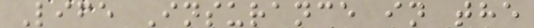Life Insurance in the
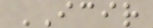ICIR
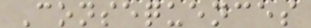Consequences
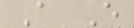A E
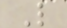L
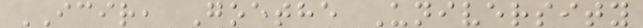ICIR, Goethe University
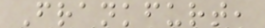Frankfurt,
